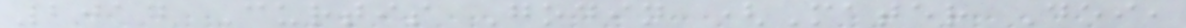2014 Curtis Godin (Mater Dei,
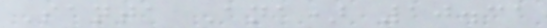Santa Ana) 10.31
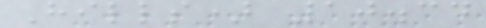Hills) 10.34
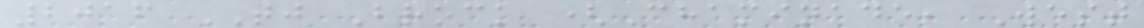2016 TJ Brock (Chaminade, West
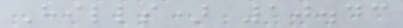Hills) 10.43
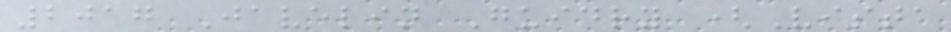2017 Javelin Guidry (Vista
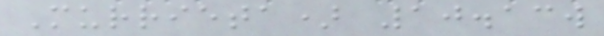Murrieta) 10.13w
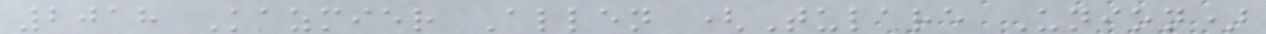2018 Kazmier Allen (Tulare Union)
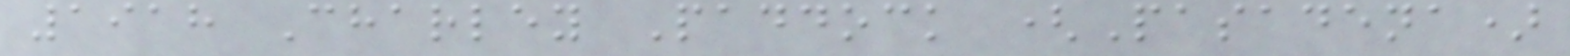1918 Charley Paddock (Pasadena)
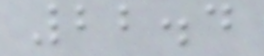22.4
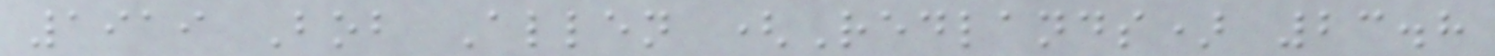1919 Bob Allen (Redlands) 23.8
